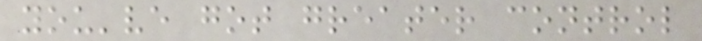you've got greater control
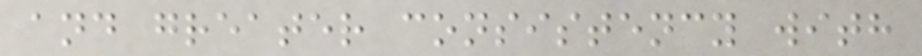and greater consistency with
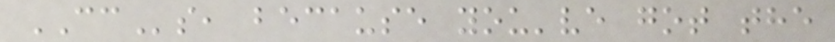CCs, because you've got the
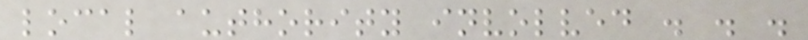local authority involved . . .
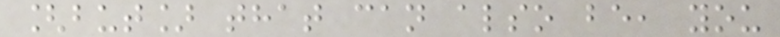[but] that can also be, you
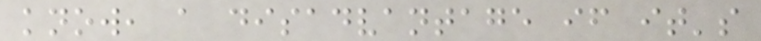know, a disadvantage if it's
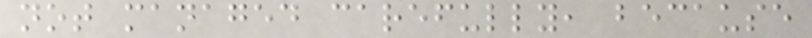not managed carefully, because
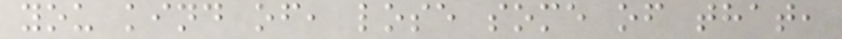you kind of, lose some of that,
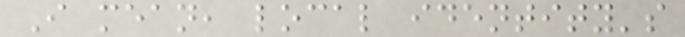I mean, local identity's
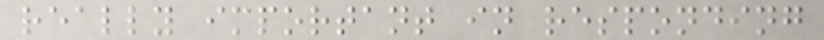really important in responding
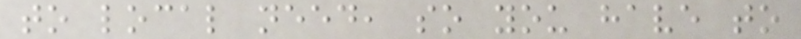to local need, so you have to
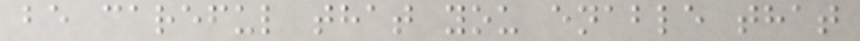be careful that you enable that
